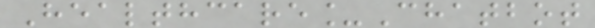Healthcare_Chatbot
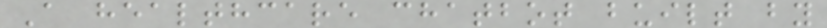A healthcare chatbot built by
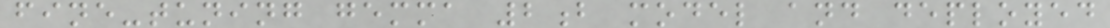fine-tuning gemma 2b model and deployed
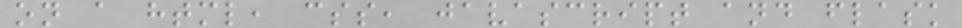on a html, css, javascript and flask
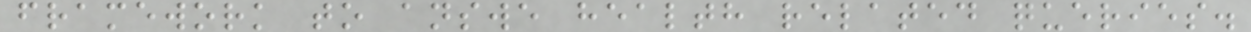framework to answe health related queries.
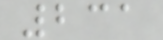231
